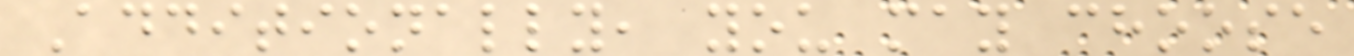Additionally, you may choose
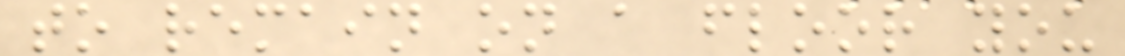to remain on a floor you
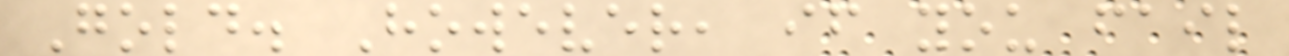Gold. However, if you fail
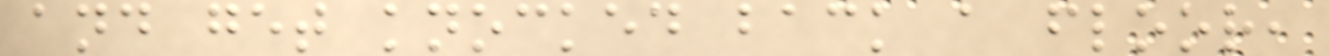and get knocked back a floor,
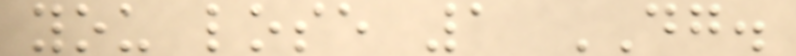you lose 1 DG.
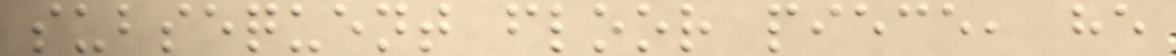subsequent floor piece, he
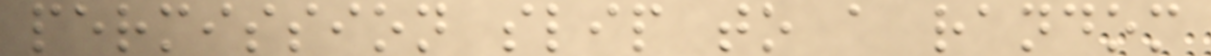permission slip to a random
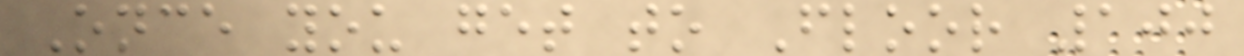Once you get to Floor 100
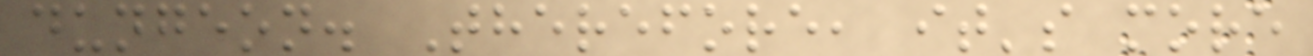dungeon. Therefore, it's more
